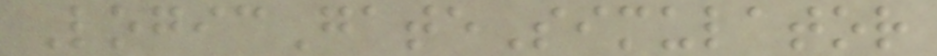LogicGateSimulator
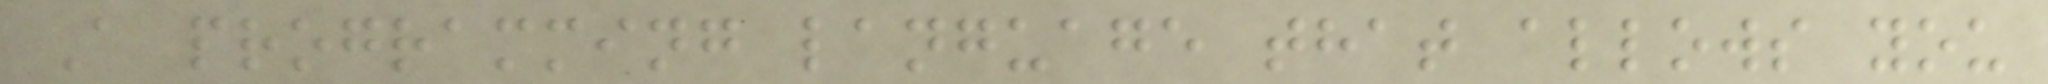A programming language that allows you
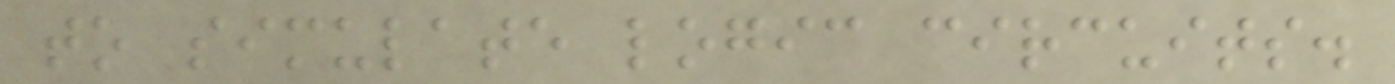to simulate logic circuits.
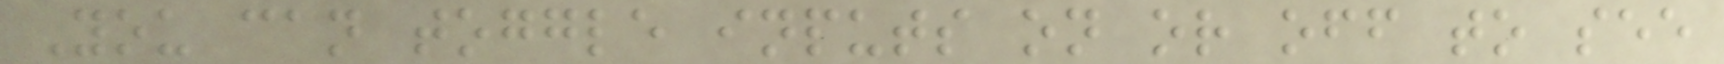You can toggle inputs on or off to see
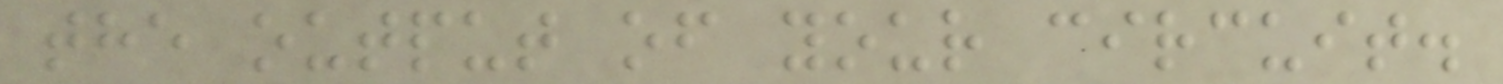the output of your circuit.
